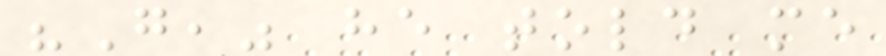"Go," he told me
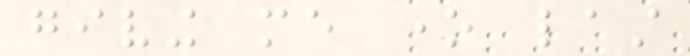giving me one last
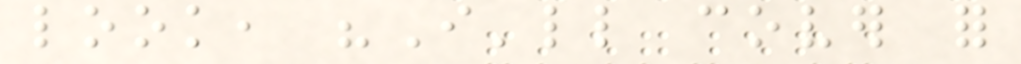look, "I'll cover for
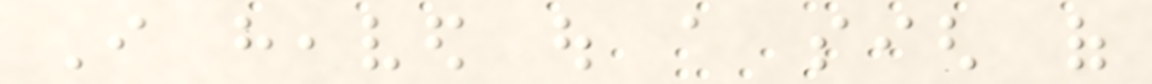I heaved out a sigh of
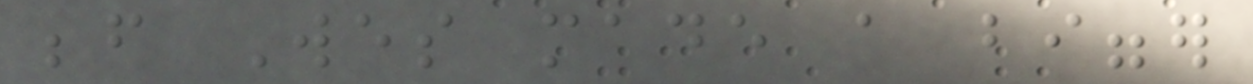before Wes made a bigger
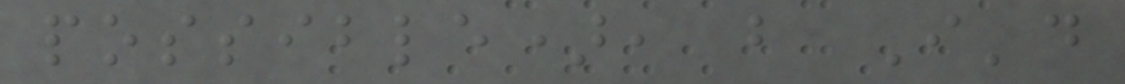possible), but I'd
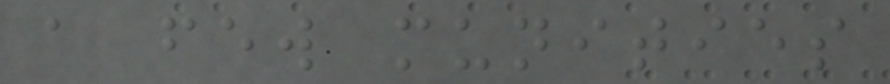a few munities
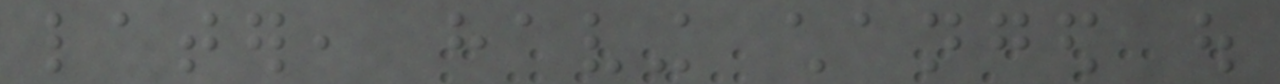later, having changed out
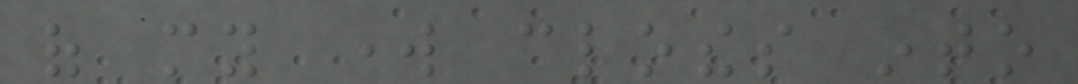of my work clothes into
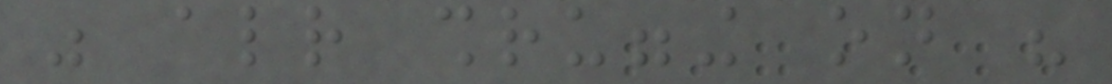was already shrugging on his
